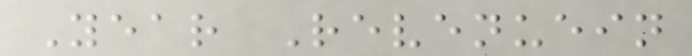Year Revenuein
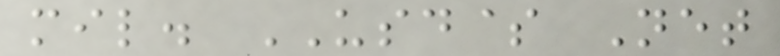mil. USD$ Net
